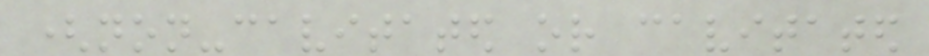(non-cavitated or cavitated
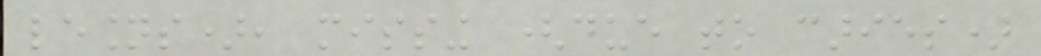lesions), missing (due to caries)
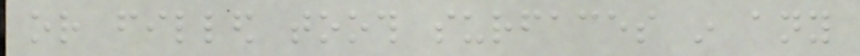or filled tooth surfaces in any
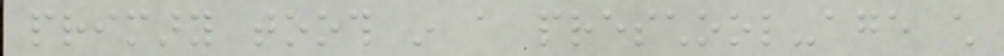primary tooth in a preschool-age child
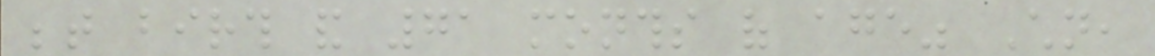between birth and 71 months of age" Children,
